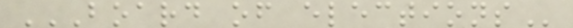BOARD OF ELECTIONS
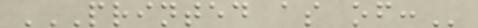PRINTED AS OF:
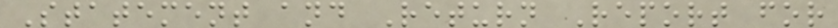Statement and Return Report for
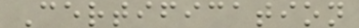Certification
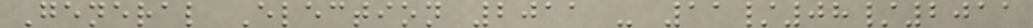General Election 2011 - 11/08/2011
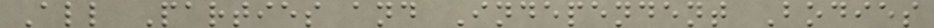All Parties and Independent Bodies
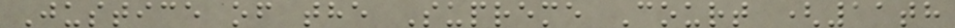Justice of the Supreme Court (11th
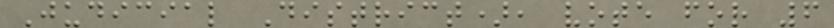Judicial District), vote for 6
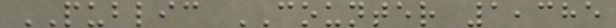PUBLIC COUNTER 1,385
